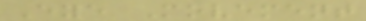Eye Movement
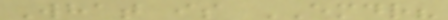What is EMDR?
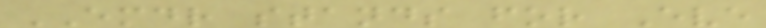EMDR stands for Eve
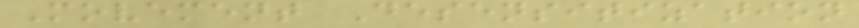Movement Desensitization
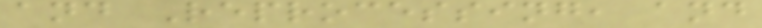and Reprocessing, and
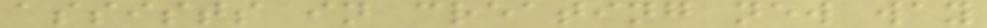assists in creating new way
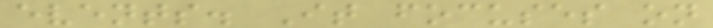events. It focuses on
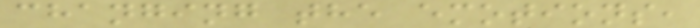changing the emotions,
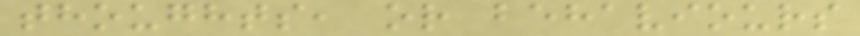thoughts, or behaviours
